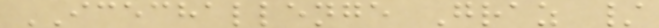ICECHALLENGE Graz /
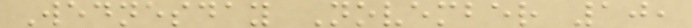Wednesday November 10,
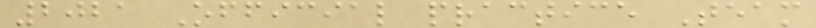2021 Official practice Team
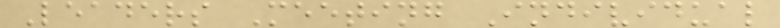Leaders Meeting Individual
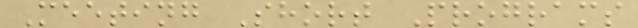Meeting Short Programs
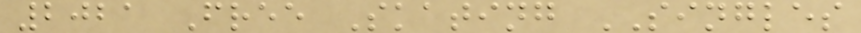2021 Free Skating SINGLES
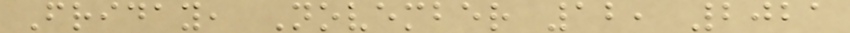Friday, November 12, 2021
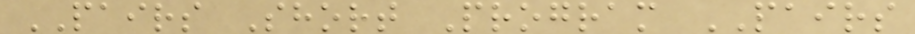PAIRS Short Program PAIRS
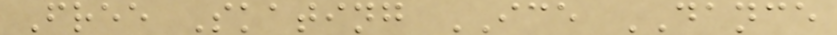Free Skating ICE DANCE
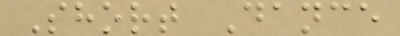Short Dance
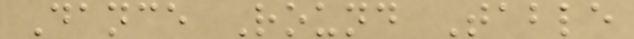Dance Round Table
